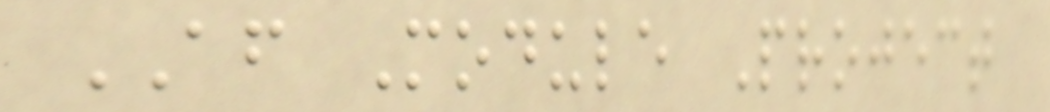AF Module Project
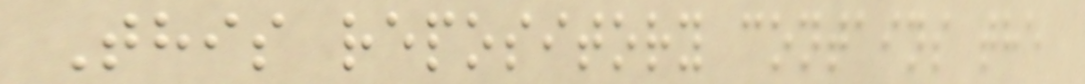This repository contains the
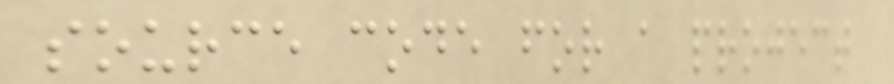source code for a project
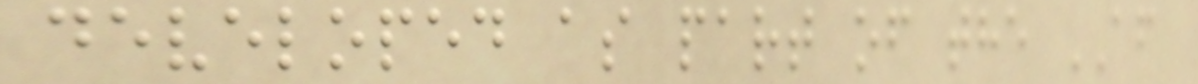developed as part of the AF
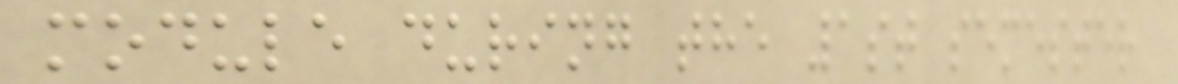module during the 1st semester
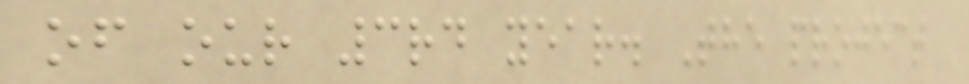of our 3rd year. The project
